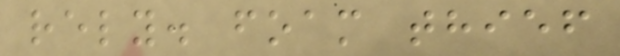rely. foam thief
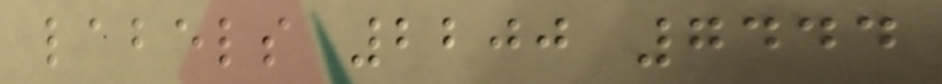labels 2200 7444
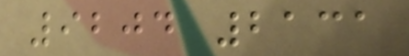9204 2131
